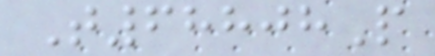T68808P
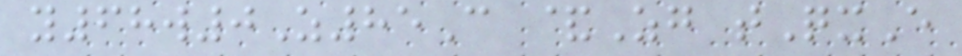y68w0Z85C &Zg tQxE
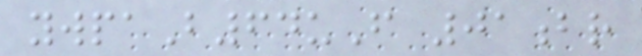ywpaB64uF 01br
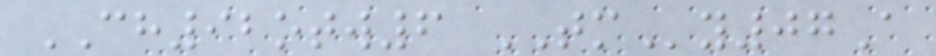CH92otw6 TMy07A
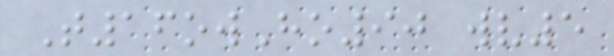T16owHo90 wv5
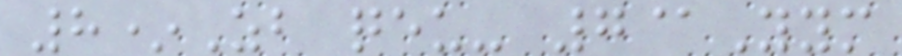8*Zb qeu- 7@Yym
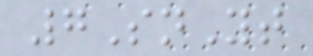7SnYt
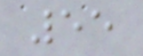55
